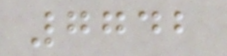7742
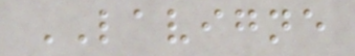LAVIGNE
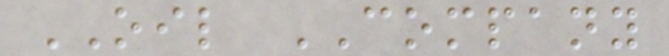OIL COMPANY
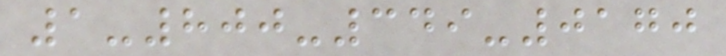1-800-349-0170
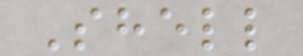Shell
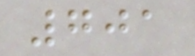701
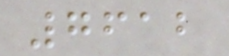7612
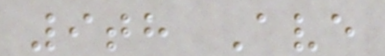9th Ave
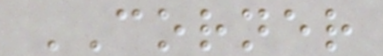CORNER
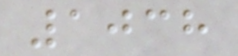1038
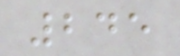245
